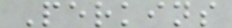Perkins
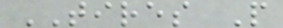TIRES P
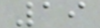19
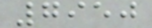7950
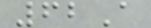62A
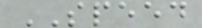SPEED
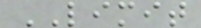LIMIT
